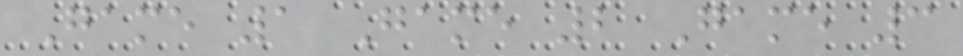Game 1 Game 2 Game 3
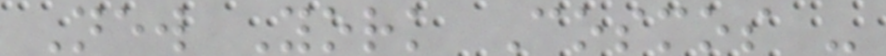New York Cosmos -
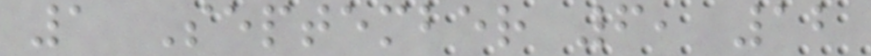1 September 6, 12
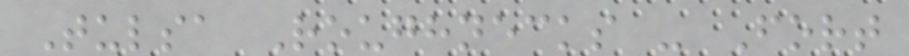Tulsa Roughnecks - Fort
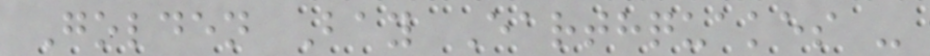Golden Bay Earthquakes -
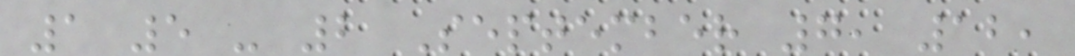1 5 - 2 September 7, 12,
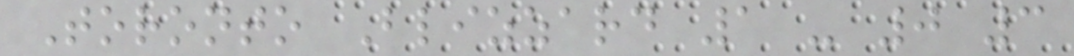Toronto Blizzard 1 - 0 3
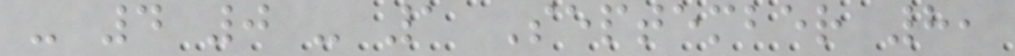- 4 0 - 1 September 8,
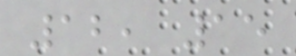12, 15
